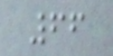66
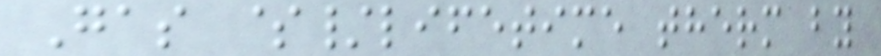Gas $/lifetime therm by
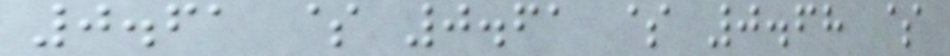0.61 $ 0.61 $ 0.68 $
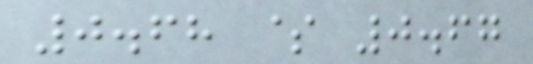0.68 $ 0.67
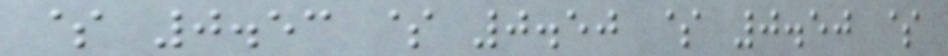$ 0.53 $ 0.50 $ 0.50 $
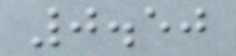0.50
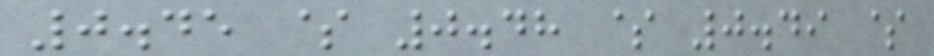0.45 $ 0.48 $ 0.49 $
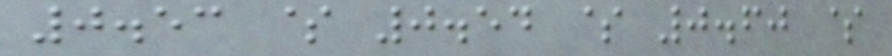0.53 $ 0.54 $ 0.60 $
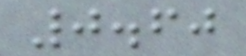0.60
